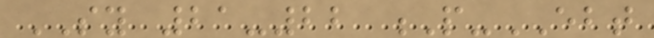SY 21-22 P-EBT
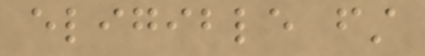eligible first
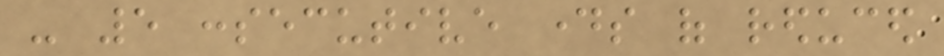- 5 consecutive days of reduced
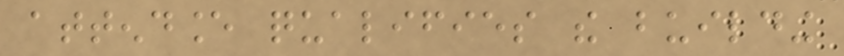attendance qualifies the building
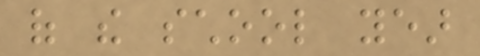of the school year
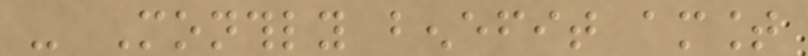- Monthly benefit amount
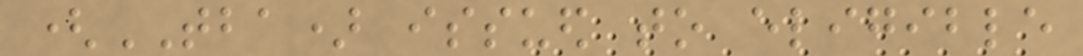(TBA) issued to eligible
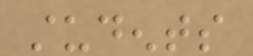students
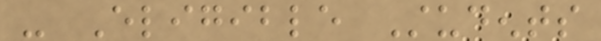- Eligible Students
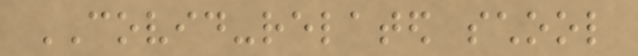COVID-related school
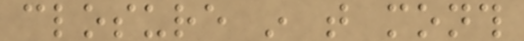closure in that month
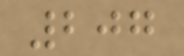207
